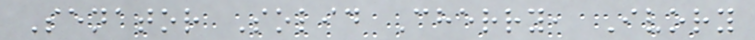Senator Solid Cherry, Ivory
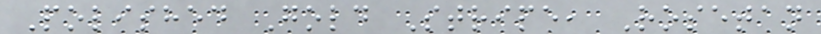Polished Gold Stripe, Rosetan
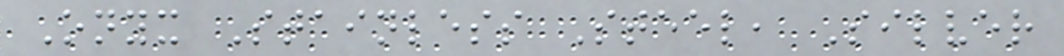Onyx Stainless Steel, Silver
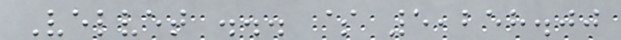Velvet ... $ 5,258.00
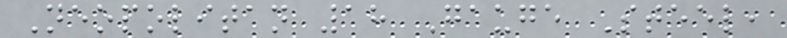Neopolitan 18 Gauge Steel,
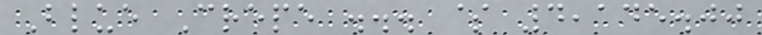Blue Crepe ... $ 4,145.00
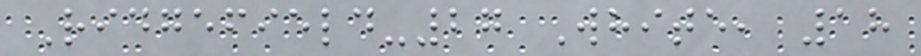Ridgefield-27 White, 18
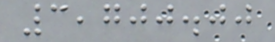3,700.00
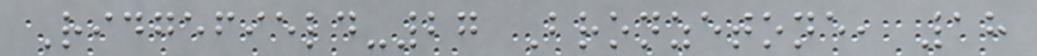Ridgefield-27 Bronzetone, 18
